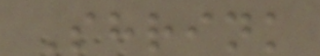Shrink
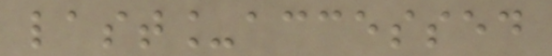last_accessed
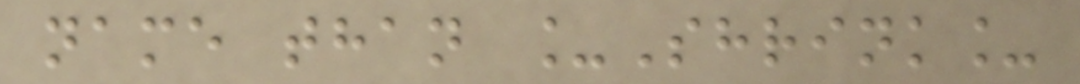name than _Shrink_
